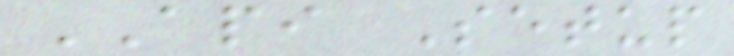API Setup
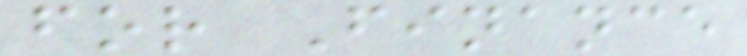for Finance
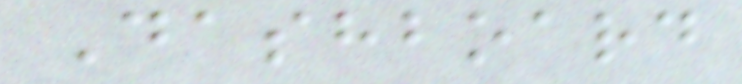Dashboard
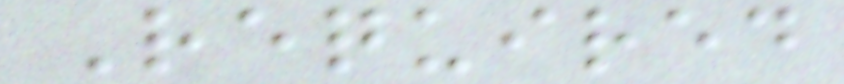Required
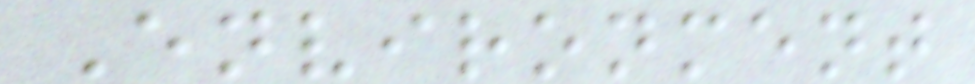Environment
